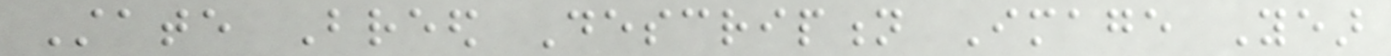State Breed Description Image Year
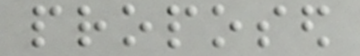proposed
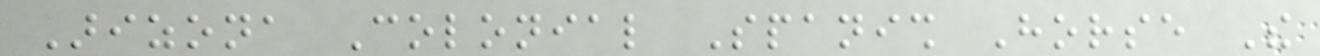Arizona Colonial Spanish Horse The
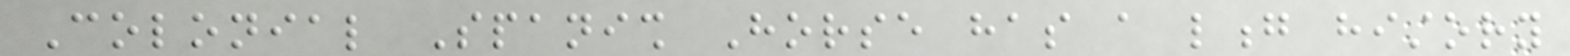Colonial Spanish Horse has a long history
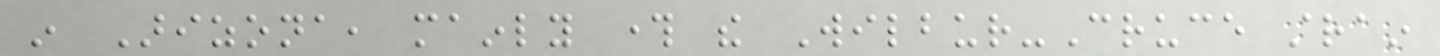in Arizona, mainly through the Wilbur-Cruce strain
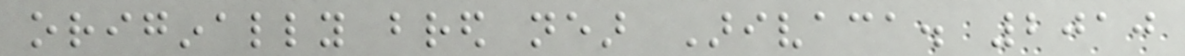originally bred near Arivaca. 2010
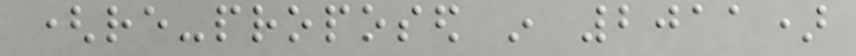(re-proposed in 2011)
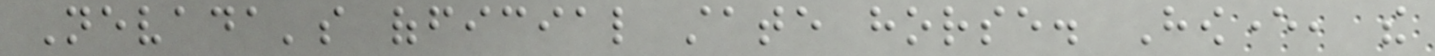Nevada's official state horse. However, the
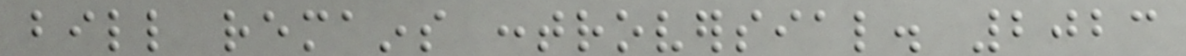bill remains controversial. 2023
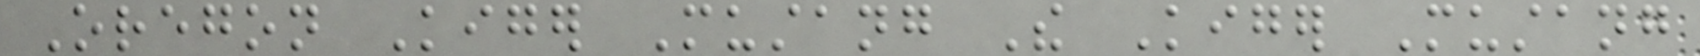Oregon Kiger Mustang The Kiger Mustang
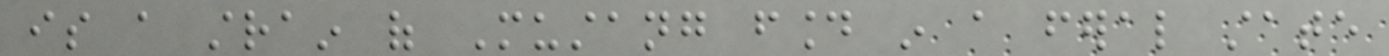is a strain of Mustang found in a feral state
